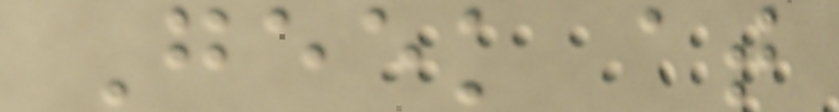Geek at
